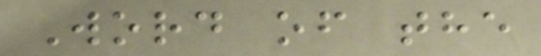Word of the
